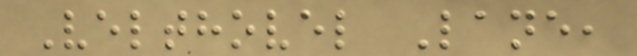Velthovel Lane,
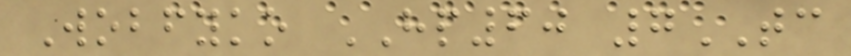Wobfyko HP60 7TC
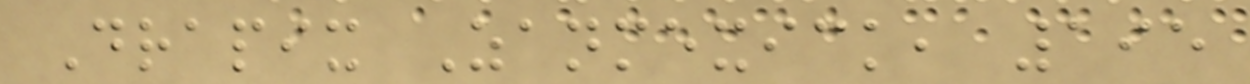Drapix Zanmexick, 195
